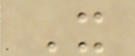It
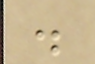.
